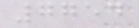7754
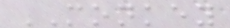MONKEY
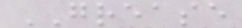GREASE
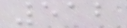512
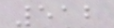512
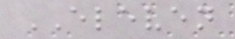ELEVEN
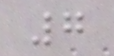7
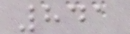841
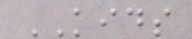KIDS
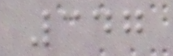347
